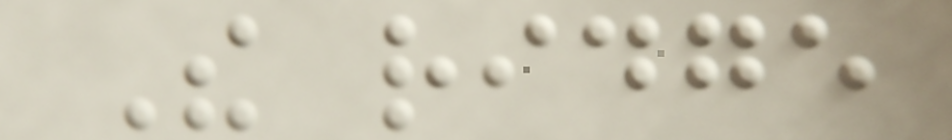The ridge
